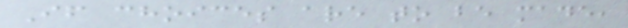If choices are to be made,
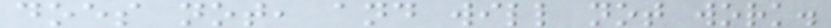does not, and will not work.
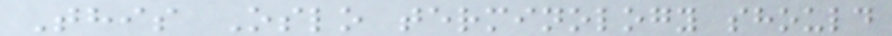This Oslo terminology should
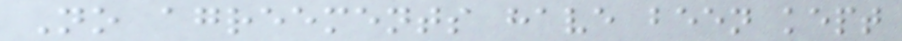No agreements have been kept
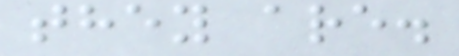they are.
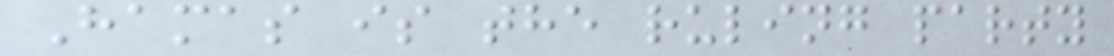Hamas is the ruling party
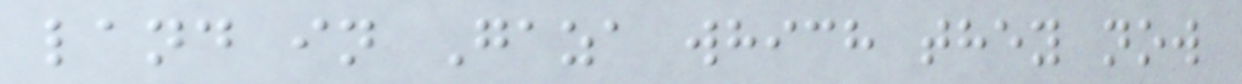land in Gaza which they now
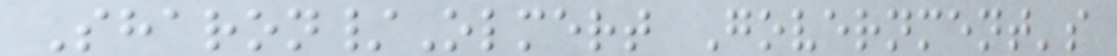Sharon/Olmert Government's
